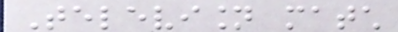Television match
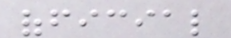official
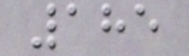185
